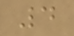4
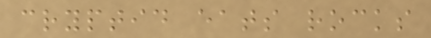cryptid eats rocks
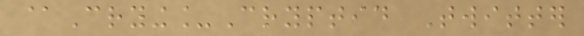@Crying_Cryptid Twitter
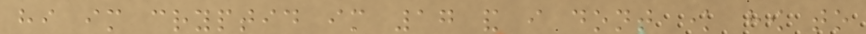hi im cryptid im 17 and i dont know how to
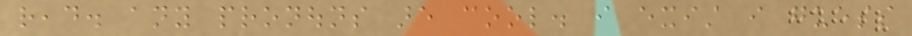read. any pronouns are cool. i exist i guess
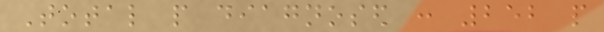Total people diagnosed : 252 people
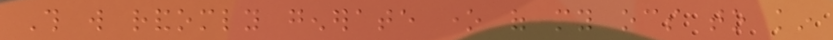This will randomly generate one of my ocs to kin
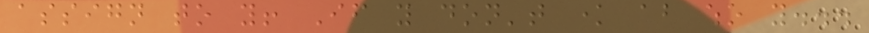assign to you! If you don't know about who you...
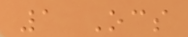1 Ocs
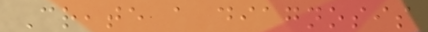Create a diagnosis
